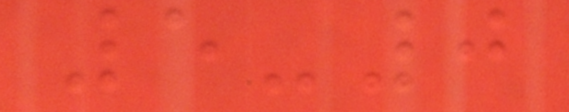5-0
